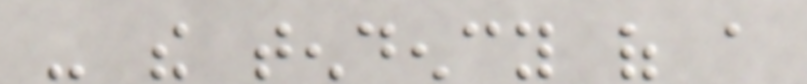- the tendency of a
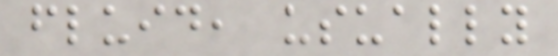fluid, usually
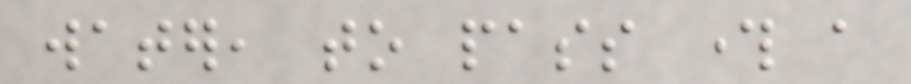water, to pass through a
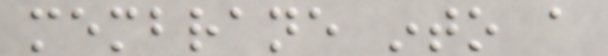membrane into a
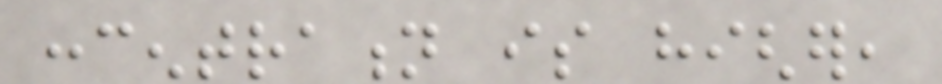concentration is higher,
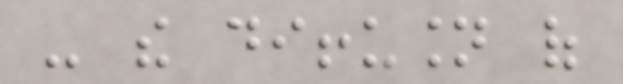- the diffusion of
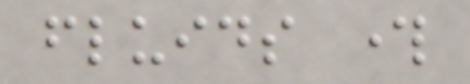fluids through
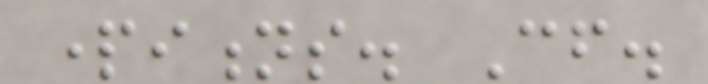partitions. Cf.
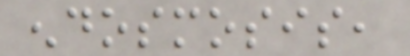endosmosis,
